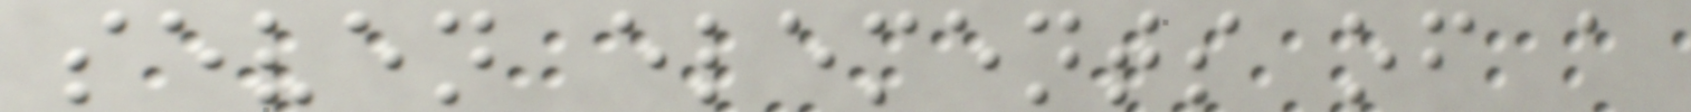seven elements of a
